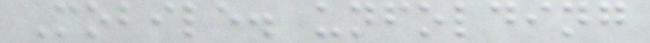Mobile. unfolding
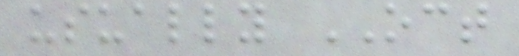usually OCT
